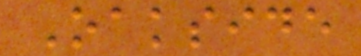Oakside
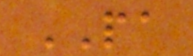PA
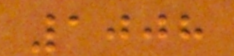1008
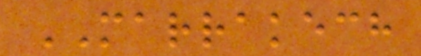MARRAKECH
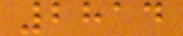2814
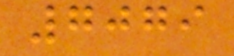7079
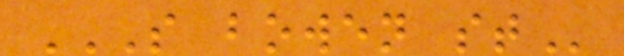S BOWEN ST
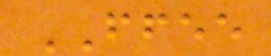FFEE
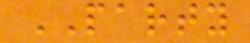PARTY
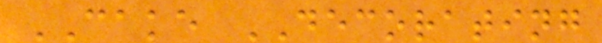CAKE DECORATING
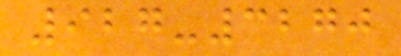927-3270
